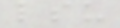lsu
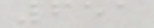651
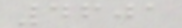4601
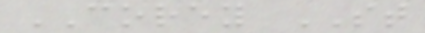COREY ST
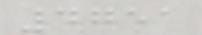4751
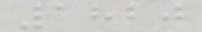1820
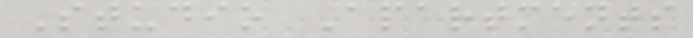Studio Apartments
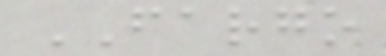FARGO
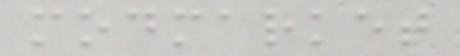modmarket
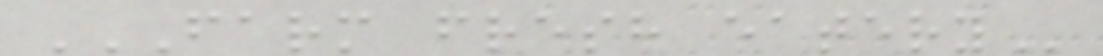FARM FRESH EATERY
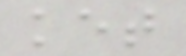ket
